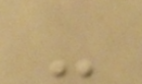-
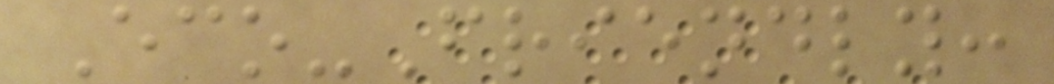Eco-Friendly:
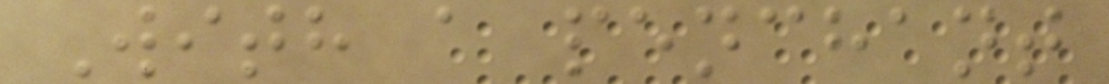With a penchant
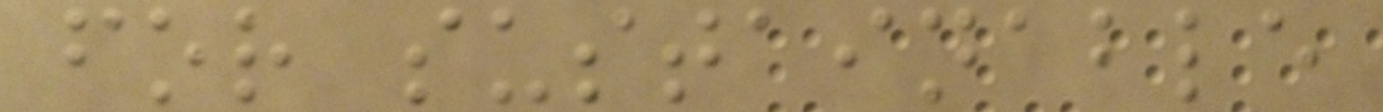for sustainable
